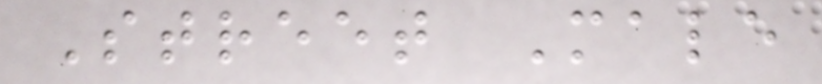Street Male
